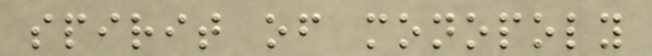spirit of monopoly
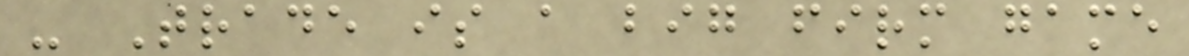- Trade is a big firm game
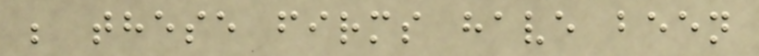; these firms have been
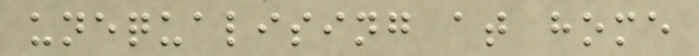unequalising at home
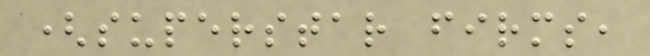(superstar firms,
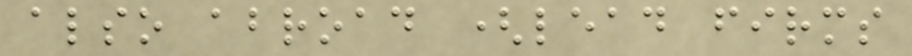also abroad (lead firms
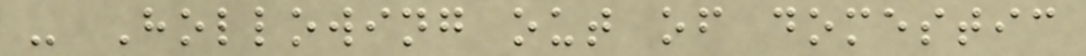- Hollowing out of domestic
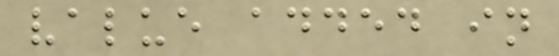value added in
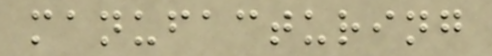manufacturing
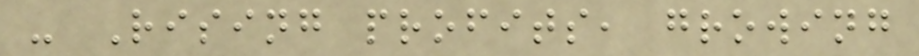- Rising profits, growing
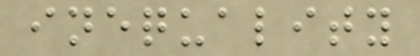inequality
